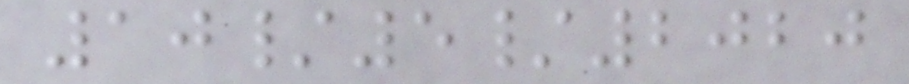10/5/2020
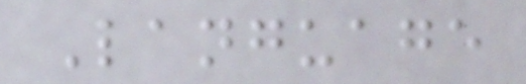Language
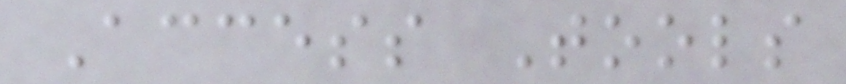Access Tools
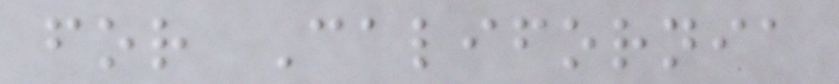for California
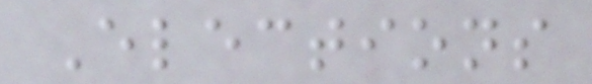Elections
